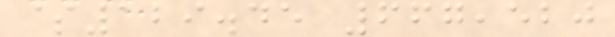$129.45 667,520
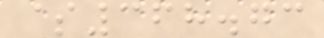$368.73
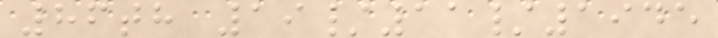86th 19/11/1945
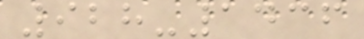928-1436
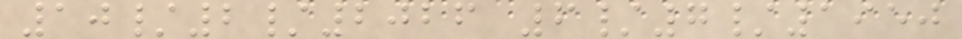10/2/2026 6/7/1950
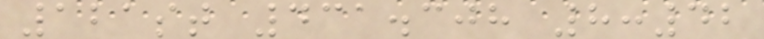121st 431.308 8:42
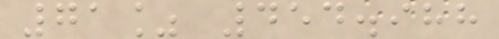71% 454.988
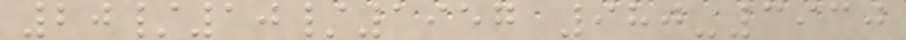20/10/1957 980-3930
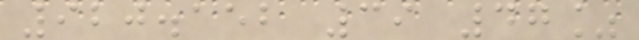920.152 39 47%
